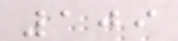109
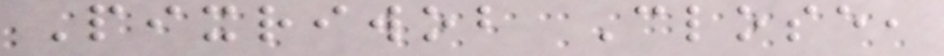Pixriwob Close,
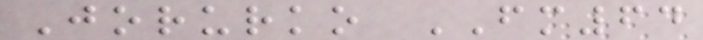Jorurko FM64
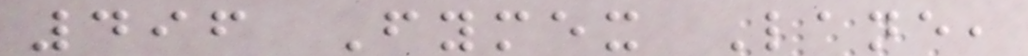496 Fymex Lane,
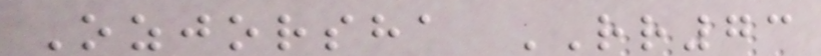Ozjorsha RR73
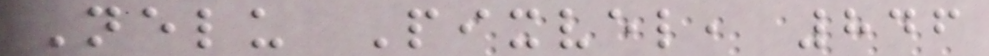Nelu Pixvel, 846
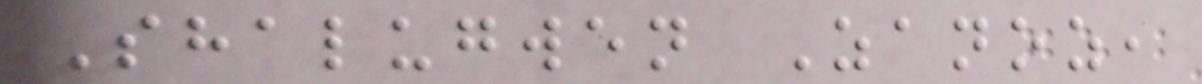Shalugwen Zanoz,
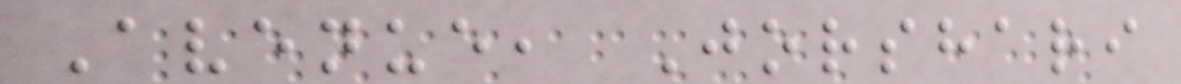Avenue, Jorshari
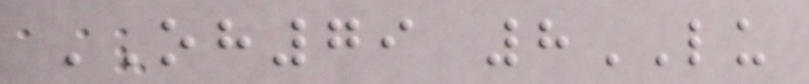OH79 8LU
